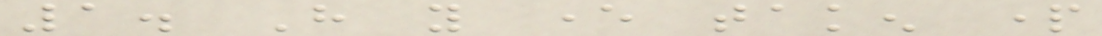1. Have you ever taken part
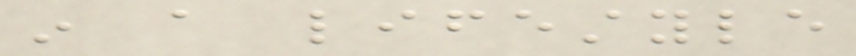in a lifestyle
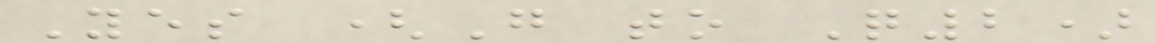Yes (Go to Q2)
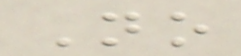No
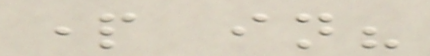part in?
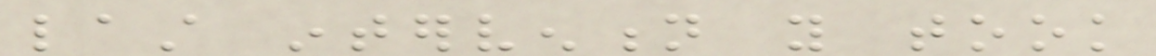last intervention you took
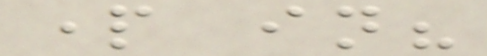part in?
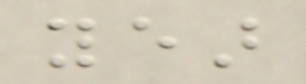year
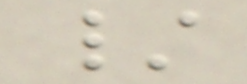/
